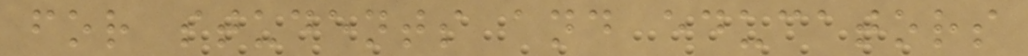for students and educators
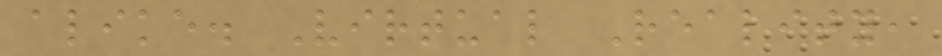alike. Virtual Reality,
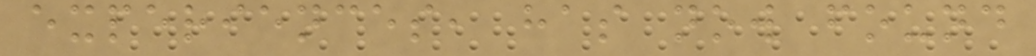experiences, has now found
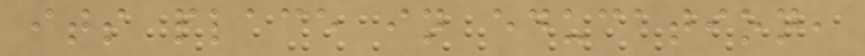its place in education,
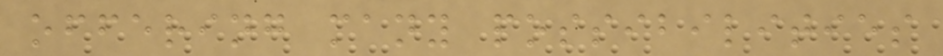offering many possibilities
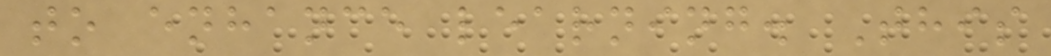to enhance learning. This
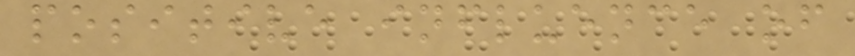positive influence of
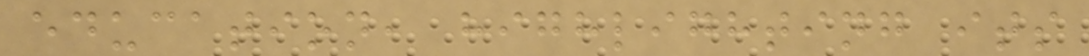education, highlighting its
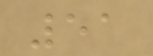51
